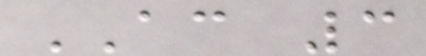AC 3
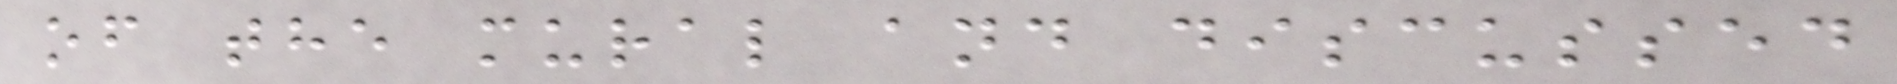of the mural and discussed
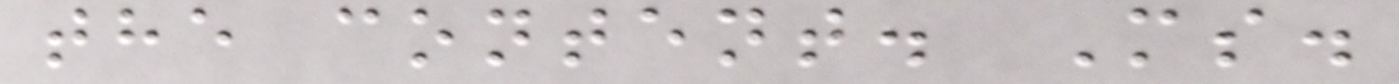the content. Ms.
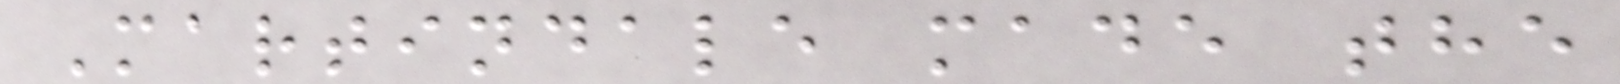Martindale made the
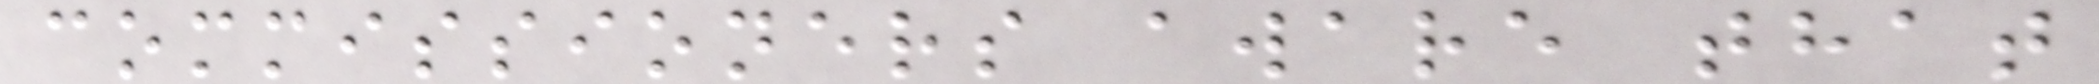commissioners aware that
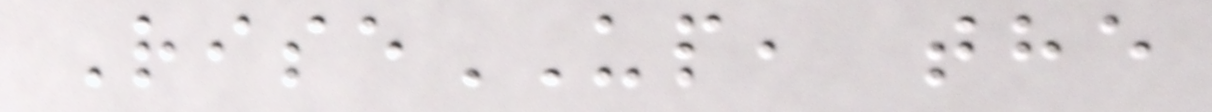RiseUP, the
